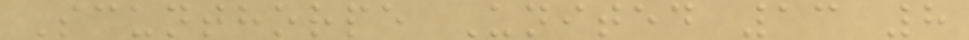Scunthorpe United 13 8
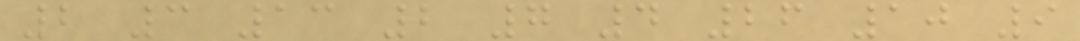2 3 13 2 7 4 26 10 9
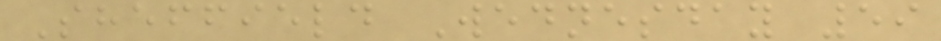Sheffield Wednesday 59
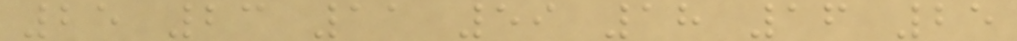25 23 11 59 18 16 25
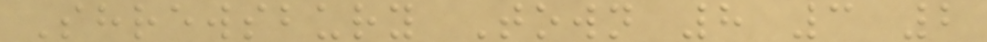Shrewsbury Town 8 3 2
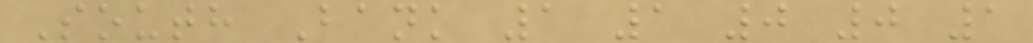South Bank 1 1 0 0 1
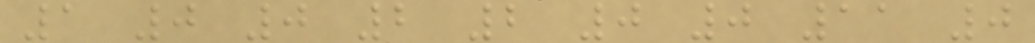1 0 0 2 2 0 0 11 0
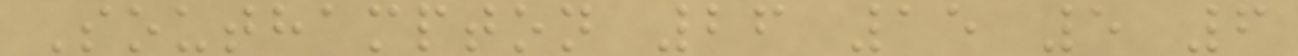Southampton 26 15 5 6
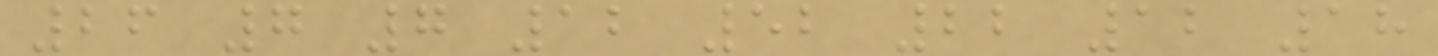26 7 7 12 52 22 12 18
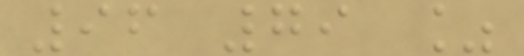96 79 %
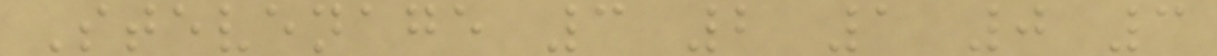Stevenage 3 2 1 0 3
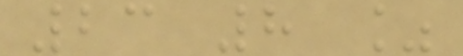23 8 %
